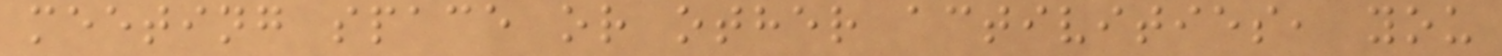meeting space or other activities, you
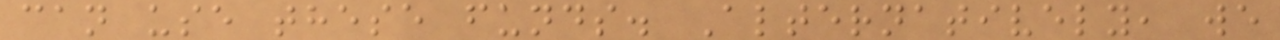can use these funds. Alternatively, we
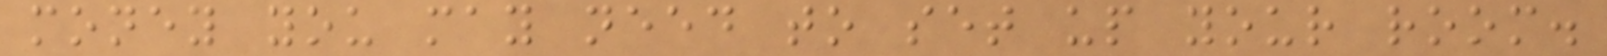money you may need to set up your room.
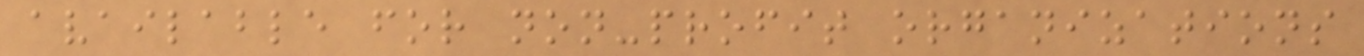available for non-profit organizations
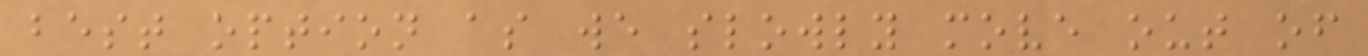best option as we slowly move out of
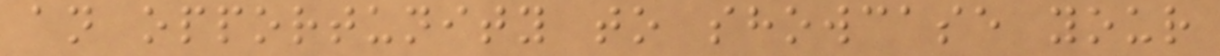an opportunity to showcase your
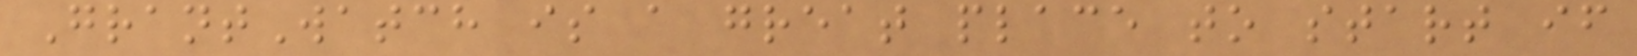GrantWatch is a great place to start if
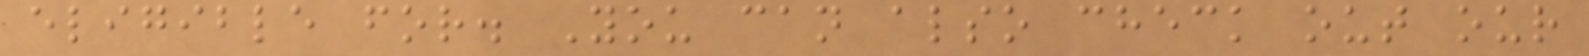eligible for. You can also check out our
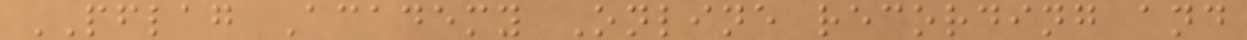PFLAG Academy Online recording and
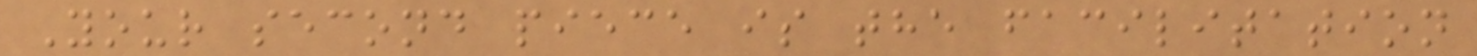Your second piece is the facilitation
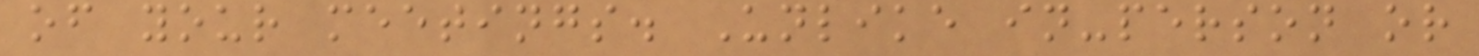of your meetings. Unlike in-person or
